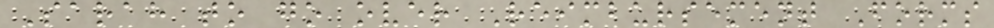Sarah to go over Reimbursement Forms
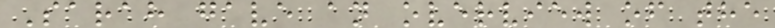Sarah gave an overview of the
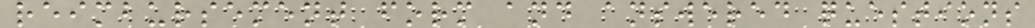reimbursement form and answered questions
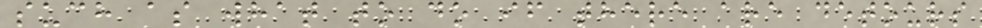such as what to do if there are detours
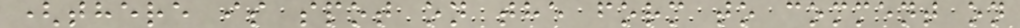(there is spot on the form to comment on
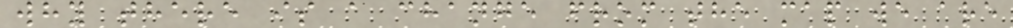why there is a change from the map we are
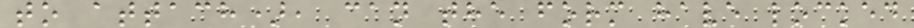to attach), can the form have locked
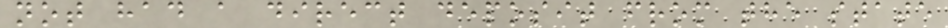not had a direct deposit from the state
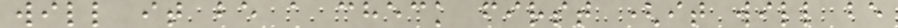will it be a check first (it will be
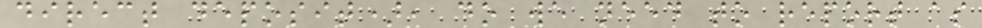direct deposit), do we need to report as
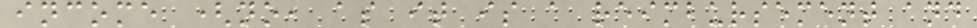income (no, as it is a reimbursement and
